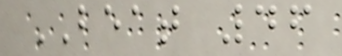BEAT 46
